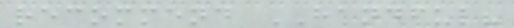recommend HANDFUL?
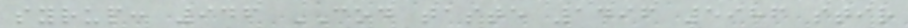syrup: 946 COD taste 1496 5986 stir
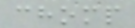chomp
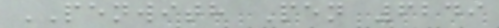PENWITH Pen 6249
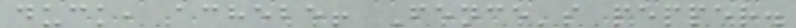duck, achebe! Fence's pepper.
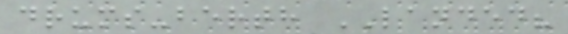drums-berth LANDED?
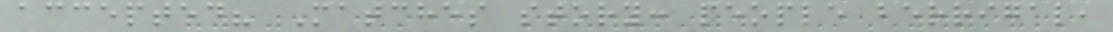accepted? Matches story: people berrigal,
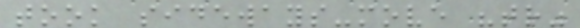took sideways-move "tr"
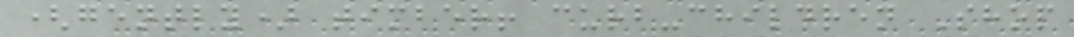(gently) timber! curb-children Shop
